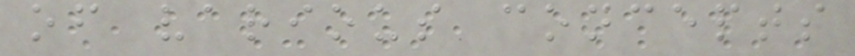of various concepts
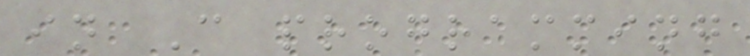in C programming
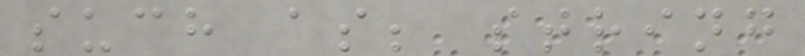such as; string
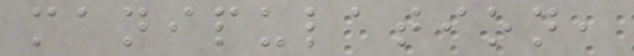manipulation,
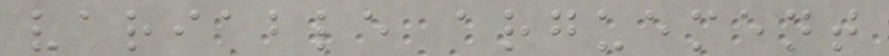variable arguement
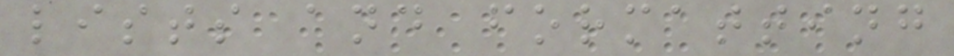lists and formatting
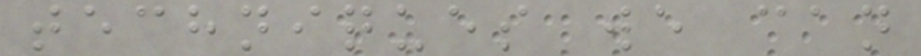techniques we can
